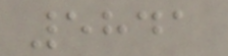5841
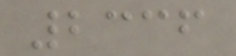2336
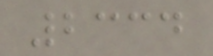2334
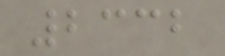2332
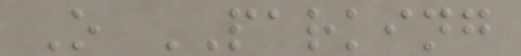O PARKING
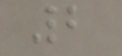2
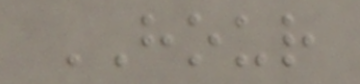HOUR
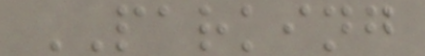PARKING
